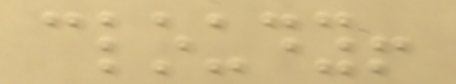cloudy!
